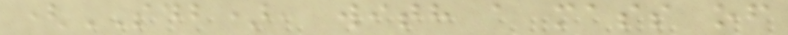(SDB), with a mass of
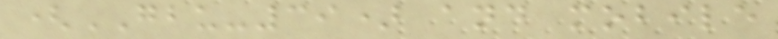(GBU-39) and mobile
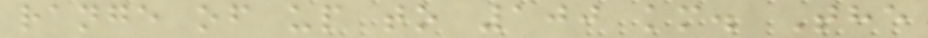range of up to 100 km. The
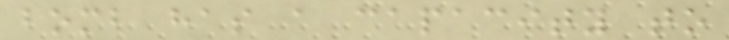bomb has a capacity to
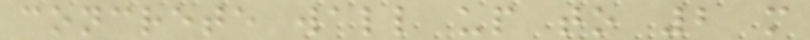concrete wall up to 2 m
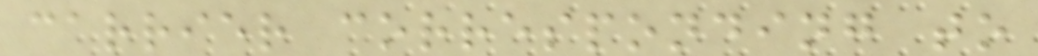carrier corresponding to
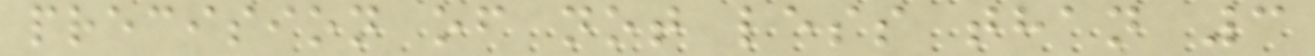precision of not less than 3
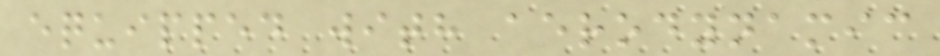equipped with aerodynamic
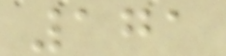171
